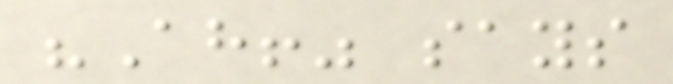"Ah!" says
